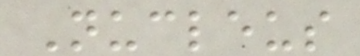Nucleus
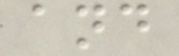and
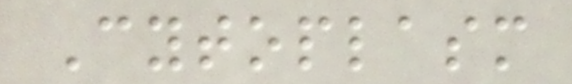Cytoplasm
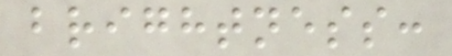brightness:
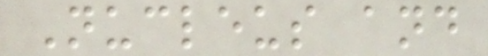Nucleus and
